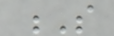S
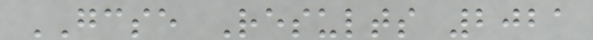GCSE Results 2021
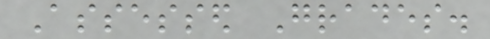Assessed Grades.
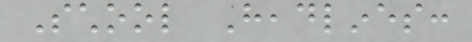School Headlines:
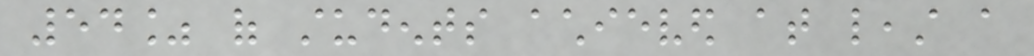54% of students achieved at least a
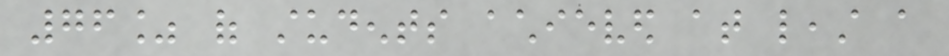76% of students achieved at least a
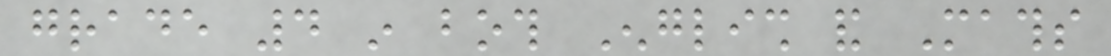grade 4 in both English and Maths
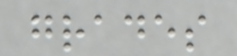grades
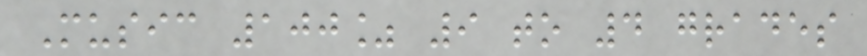Music 100% 9 to 4 grades
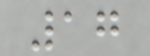17
